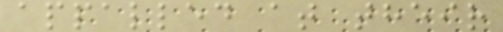appalled at their
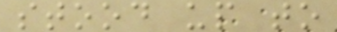stood up to
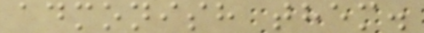admonish them.
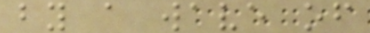by a wave of
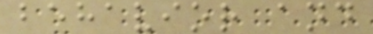behavior and
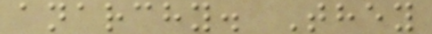anarchy. They
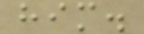him.
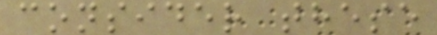consider these
